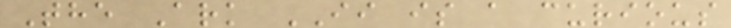The Ark II is a curious
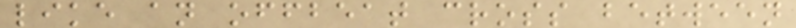like an offbeat cross between
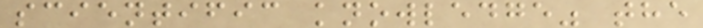scientific knowledge" the
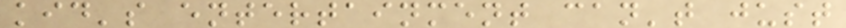kid's entertainment can't just
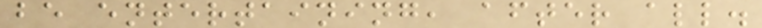be entertaining, after all.
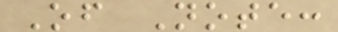Of Note:
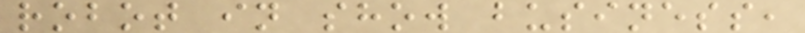robot in show business,
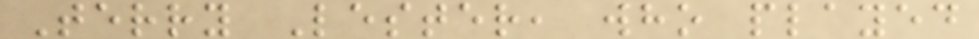Terry Lester, who played
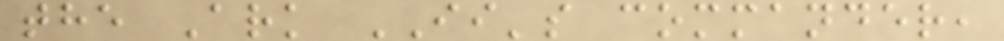the Ark II's commander,
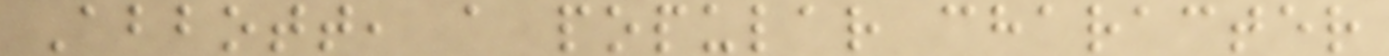Abbott, a popular character
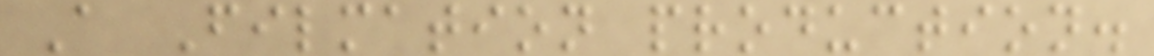A Filmation production.
